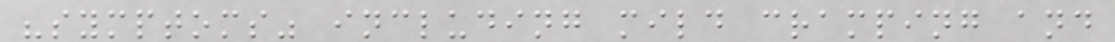"symptoms" including mild cramping and
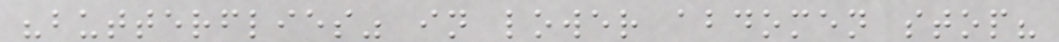"butterflies" in lower abdomen stop?
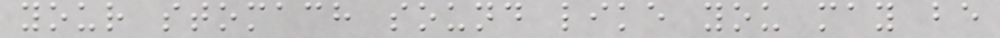your stomach sound like you may be
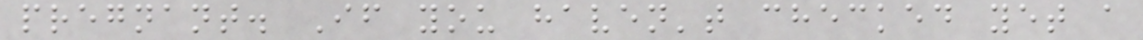pregnant. If you haven't checked yet a
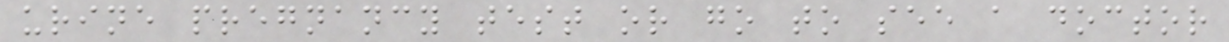urine pregnancy test or go to see a doctor
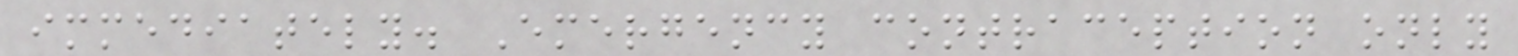immediately. Emergency contraception only
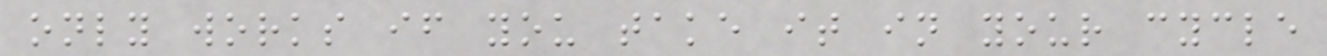only works if you take it in your cycle
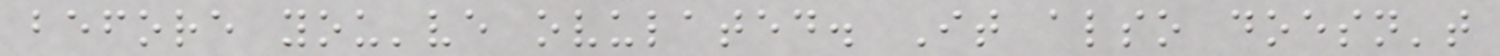before you've ovulated. It also doesn't
